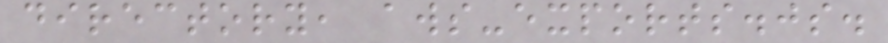directory, aws-exports.js.
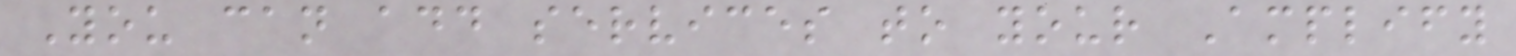You can add services to your Amplify
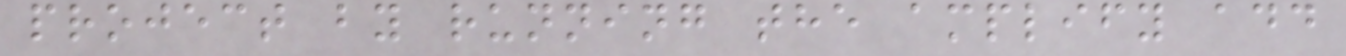project by running the amplify add
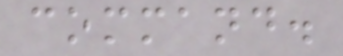command.
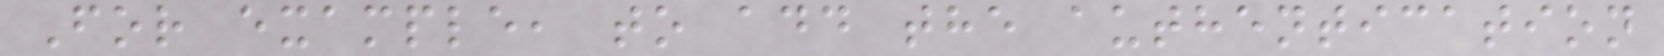For example, to add the authentication
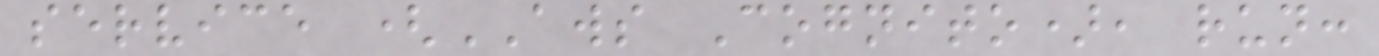service (AWS Cognito), run:
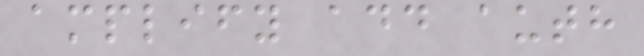amplify add auth
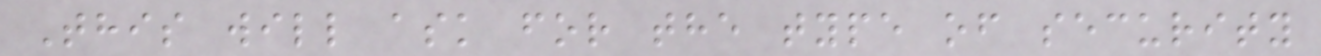This will ask for the type of security
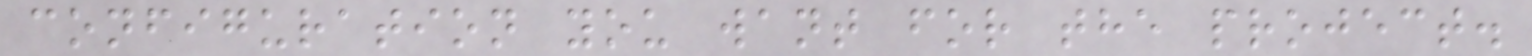configuration you want for the project.
